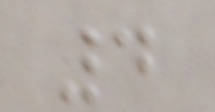4
